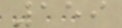159
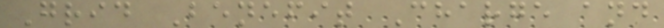Grid Benefit Charge and
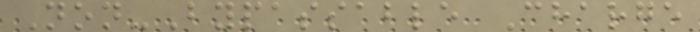Non-Bypassable Charge
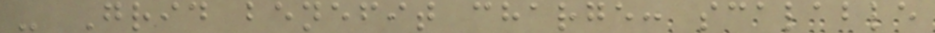- Grid benefit charge: scalable
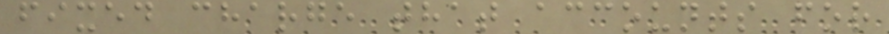fixed charge that accounts for
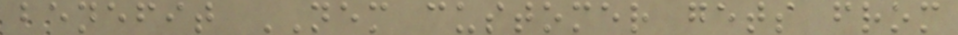benefit NEM customer gets from
